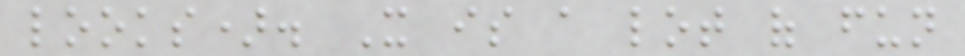looks). It is a lot of fun
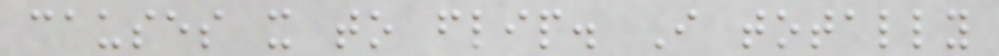causes it to flip. I totally
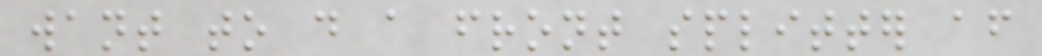want to do a front splitter after
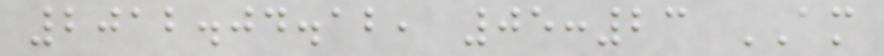2012.04.12, 05:23 AM
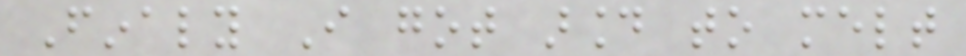Finaly I got around to melt
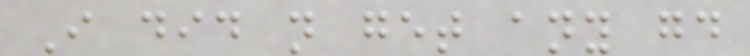I did not get any good
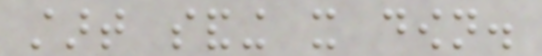start sanding it down.
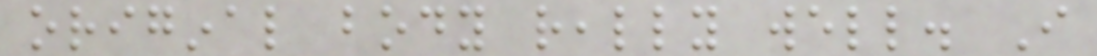original body really well. I
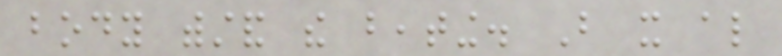body withstand the beating. But it also
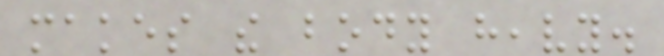makes the body heavy.
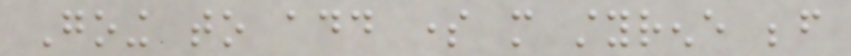Going to add some more styrene before
